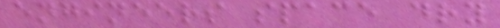engineers space dry
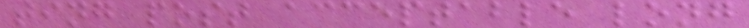ting post acceptable long
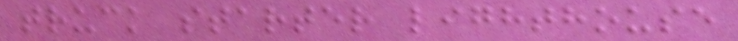truck starter lighthouse
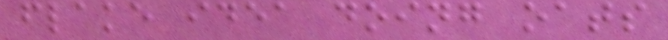flake idea doing oats
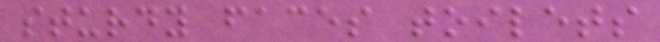sturdy faces toilets
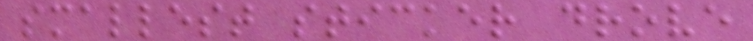smallest sticker drove
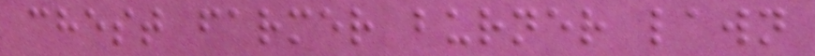chest farmer burner lawn
